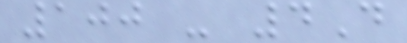100 - 4D
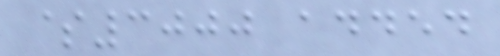$3000 added
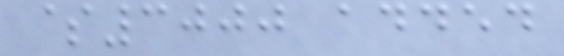$3000 added
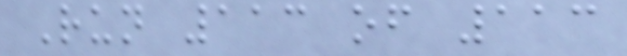Run 113 of 113
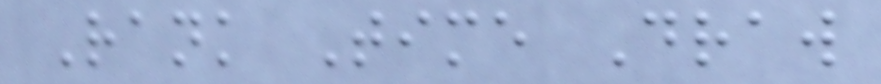Rank Time Draw
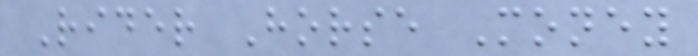Rider Horse Money
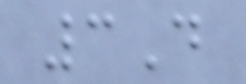3D
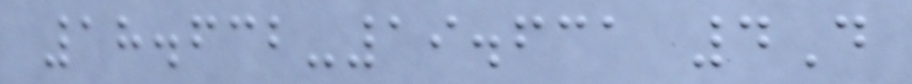18.632-19.631 4D
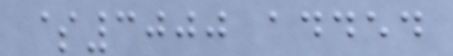$3000 added
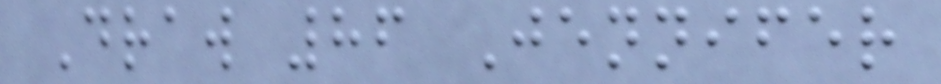Draw 86 Jennifer
